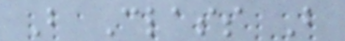B Class B
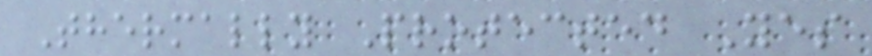Thermally Protected Yes
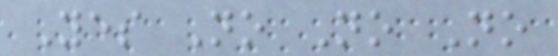Yes No No No
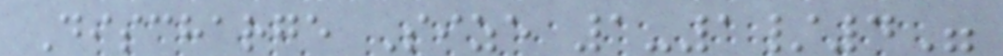Discharge Size 1-1/4"
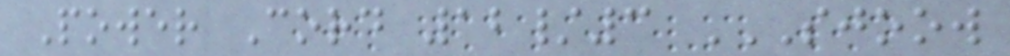Power Cord 12/3 SJOOW
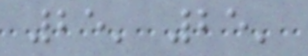25' 25'
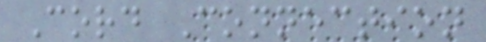Cord Connection
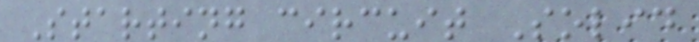Starting circuit Solid
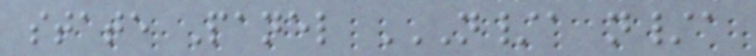state Panel N/A N/A
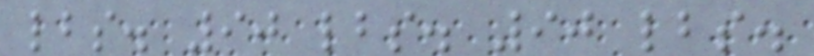lbs. 90 lbs. 90 lbs.
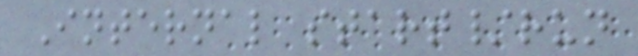Internal start/run
